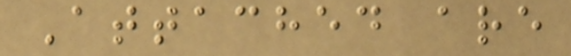Attached are
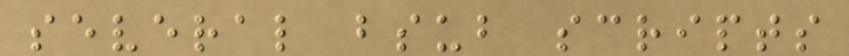several bsub scripts
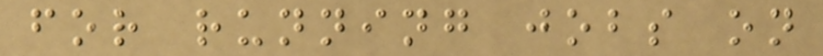for running jobs on
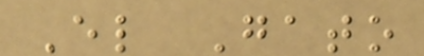El Gato
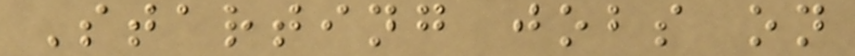Starting jobs on
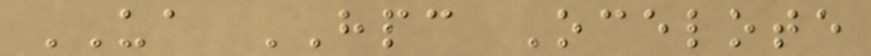UA HPC Ocelote
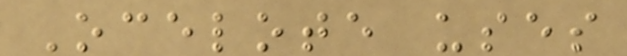Ocelote uses
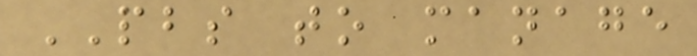PBS to manage
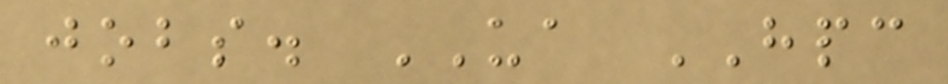jobs. UA HPC
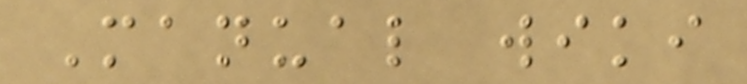Manual wiki
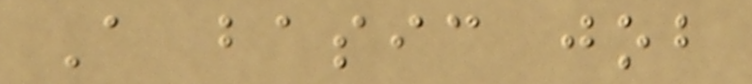A basic job
